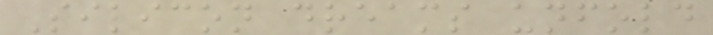Silicon dreams unfold
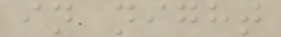in night
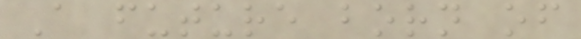A future born of
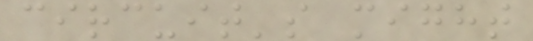circuit's might
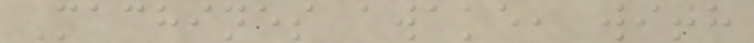Machines awake, with
